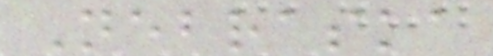Nebraska
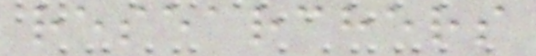researchers
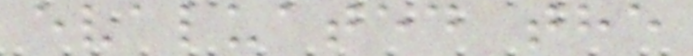evaluated the
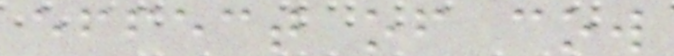effect of cow
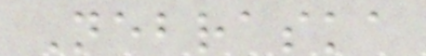Nebraska
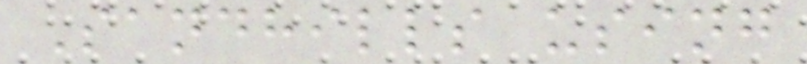Sandhills using
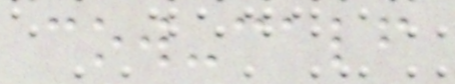cow-calf
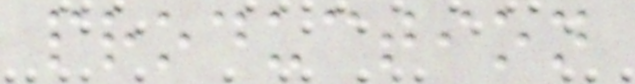production
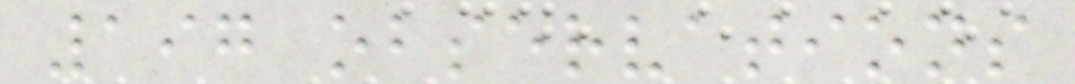197 observations
